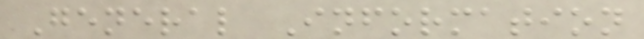General Information
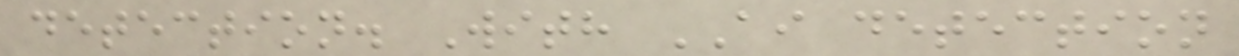detection. With AI detection
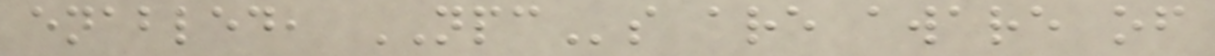enabled, NPCs are aware of
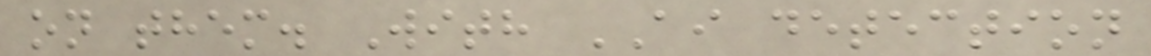on them. With AI detection
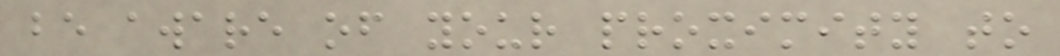be aware of your proximity to
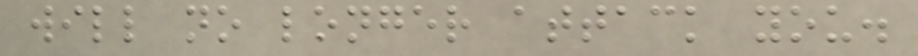will no longer attack you.
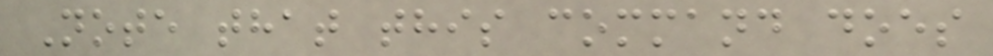Note that this command does
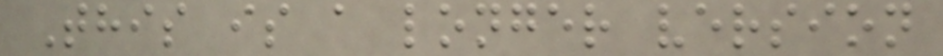This is a longer version
